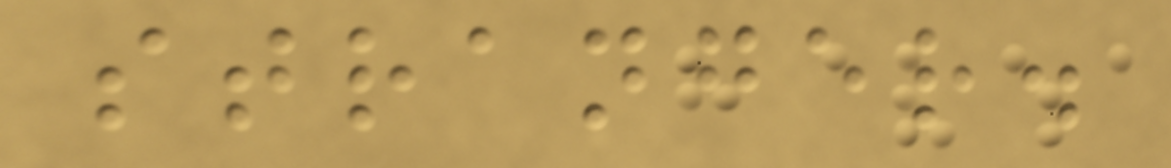stranger.
